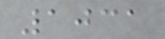1031
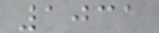1031
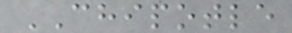CHIPOTLE
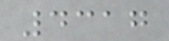4317
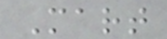Mart
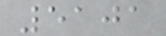5101
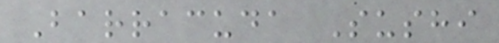Barracuda Sushi
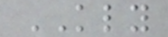KLY
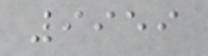9959
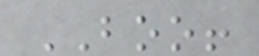BOO!
